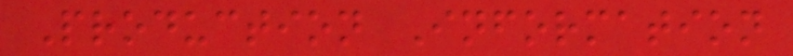Production Information
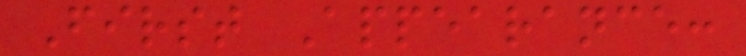First Appearance:
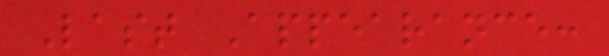Last Appearance:
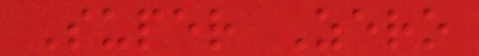Super Zero
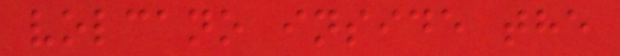volcano inside the
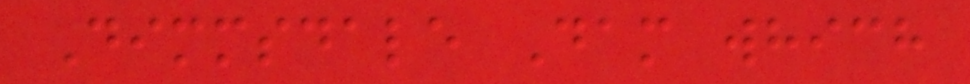Dimmsdale Dam which
